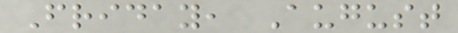Friday, August
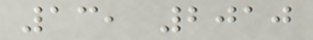13, 2010
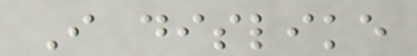I dislike
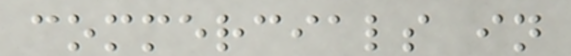commercials in
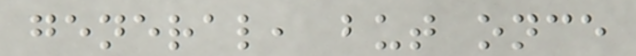general, but once
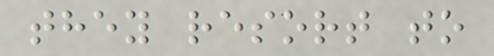they resort to
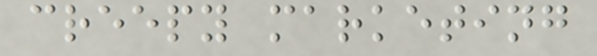creepy marketing
